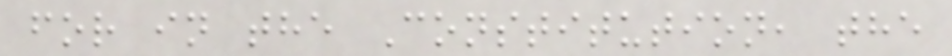for in the Constitution, the
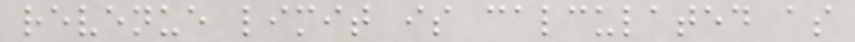revenue limit is calculated as
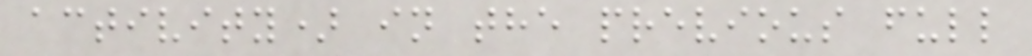activity) in the previous full
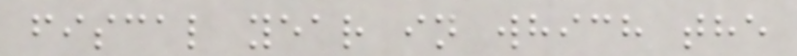fiscal year in which the
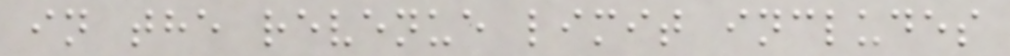in the revenue limit includes
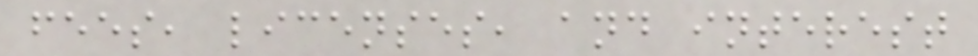fees, licenses, and interest
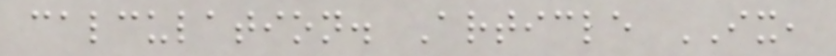calculation. Article IX,
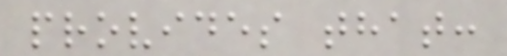provides that:
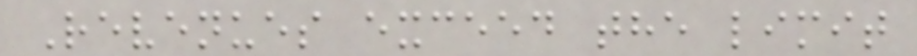Revenues exceed the limit
